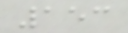153
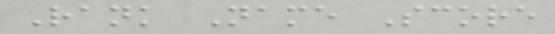Rank Name Score
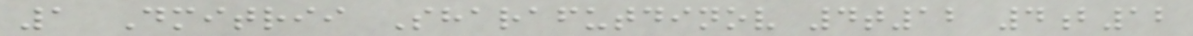1 Dmitrii Sharafutdinov 4t12 4b12
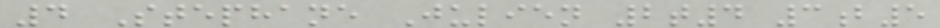4 Stephane Julien 2t4 3b5
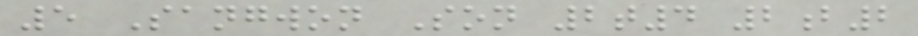5 Sangwon Son 2t4 2b2
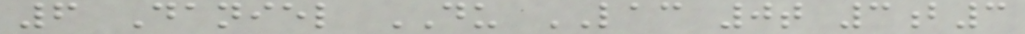6 Daniel DU LAC 0t 3b3
